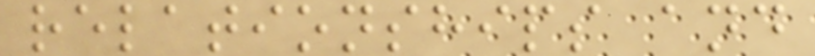relationships and
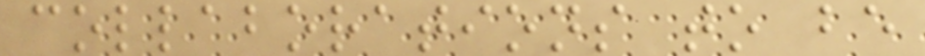collaborations to be
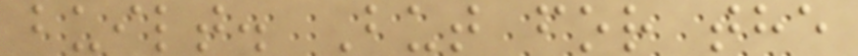built. But for the
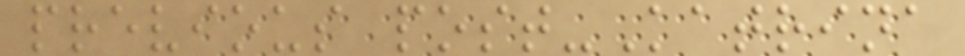previous post-Katrina
